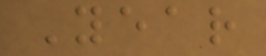Year
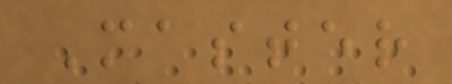Master
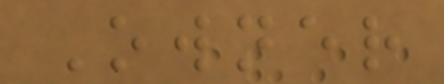Owner
